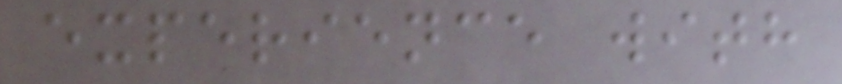experience with
